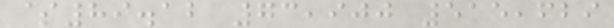$89.12 73,900 515,629
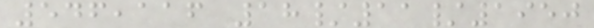546,116 18/11/1950
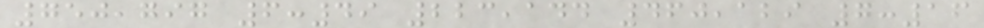750,797 6:49 223,144 460,129 7:16
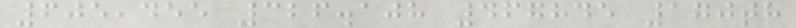605,455 326.108 467845 170th
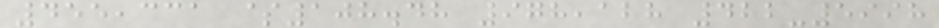455,331 $108.48 978,128 422-5998
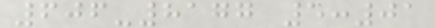606-8177 5:01
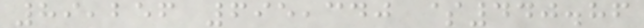89,256 695,340 $440.86
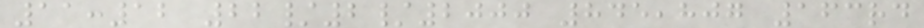11:12 22/2/2000 845,807 163rd
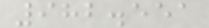982.551
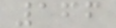166
